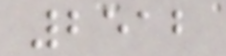2512
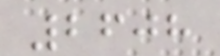2608
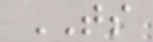TS
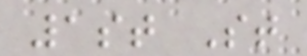1st St
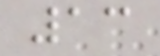13
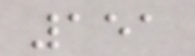151
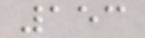153
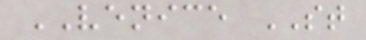VENICE ST
